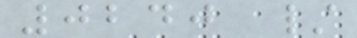0240 /
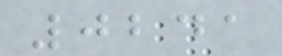0241
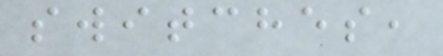switches,
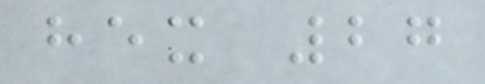hex 27
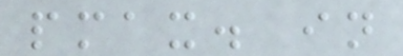pmax. in
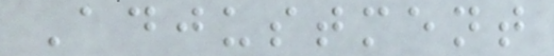Adjustment
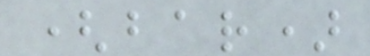(bar)
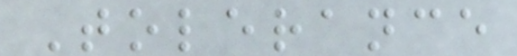Tolerance
